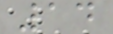14
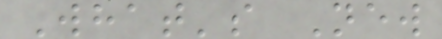What's New
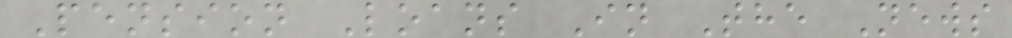Pension Loans In The News
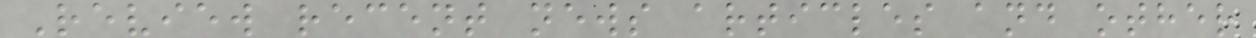Review recent news articles and other
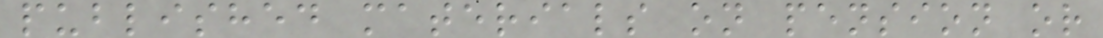published materials on pension or
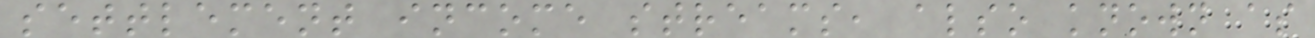settlement income streams, also known as
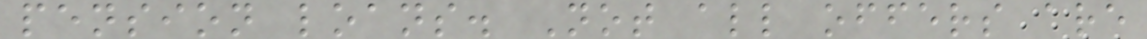pension loans. Not all offers are
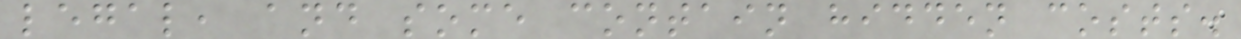legal, and some contain hidden costs.
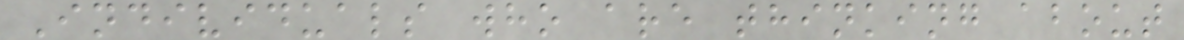Individuals who are thinking about
